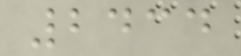2434
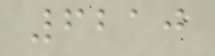6210
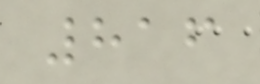816
